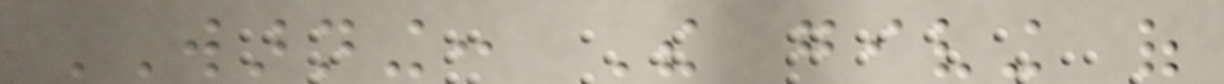WARNING: The giving of
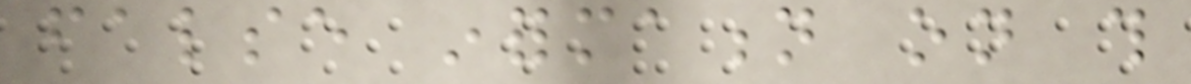false information on this
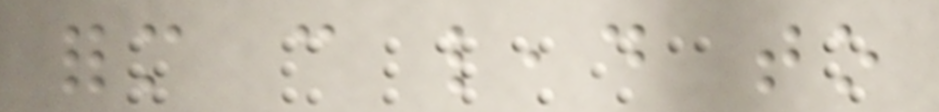form can lead to
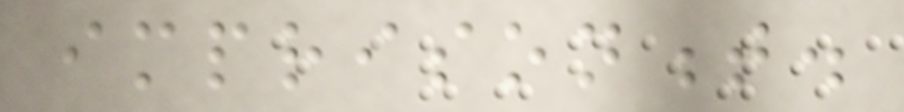imprisonment.
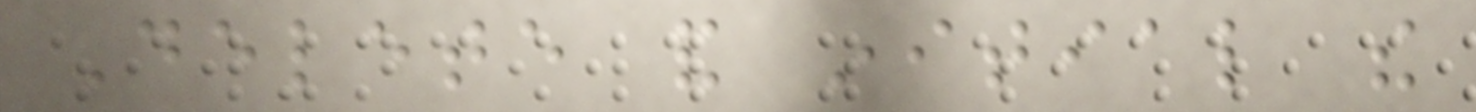Delete and initial the
